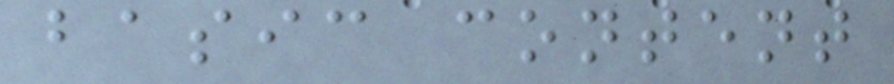basic content
